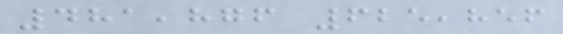481,876 625,856
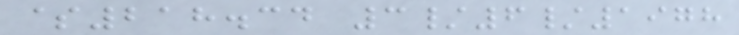$218.34 3/6/1978
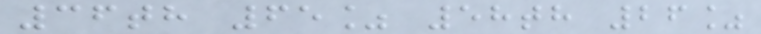36th 65% 58th 26%
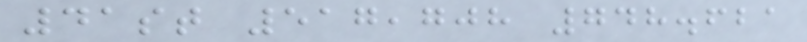41st 517,708 748.621
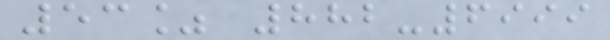53% 882-6999
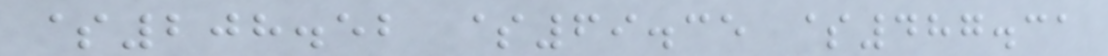$208.52 $69.35 $487.31
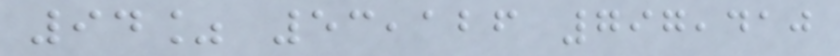94% 53,126 797,410
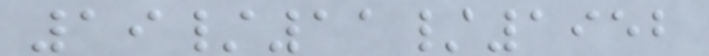19/11/1952
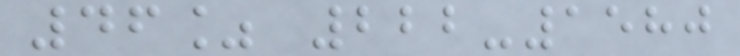46% 222-1580
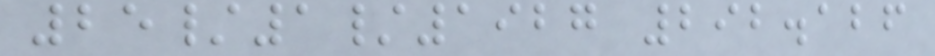25/1/1927 292.126
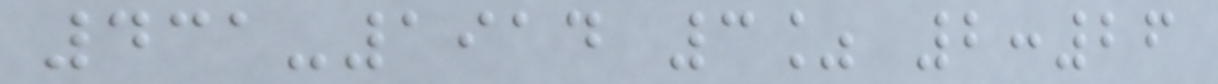431-1914 3% 2:26
